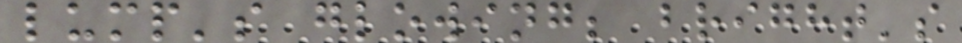lump's glowing; bright's
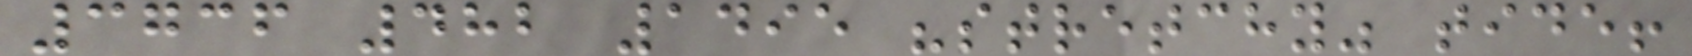3736 482 1495 "stretchy" tide!
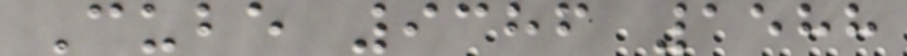Cube 9386 1588
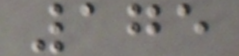175
